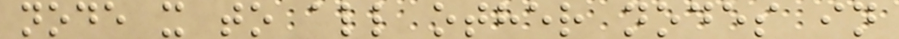node x to all other nodes in
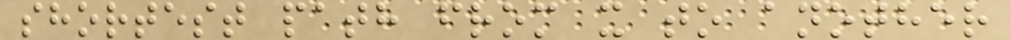shortest path from x to another
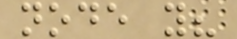node y?
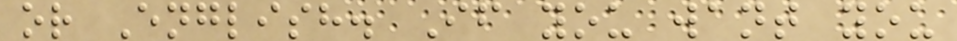or English. If you want you
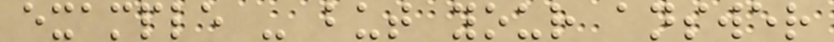example - but your answer
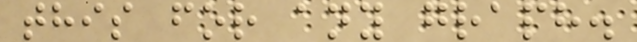this for any graph.
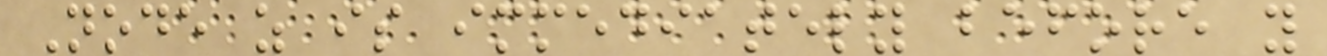Node z is immediately before y
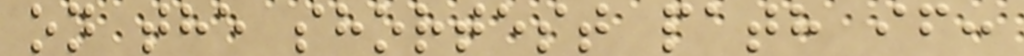on the shortest path if:
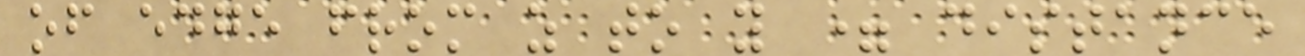of edge from z to y = distance
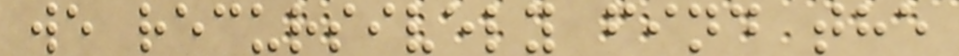we recursively find the
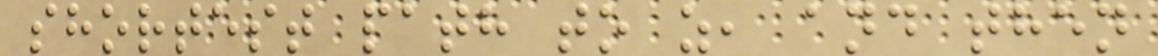shortest path to z, and then
